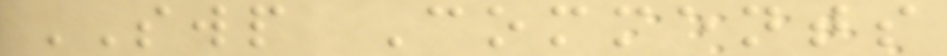SWP Comments
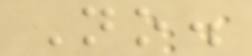No.
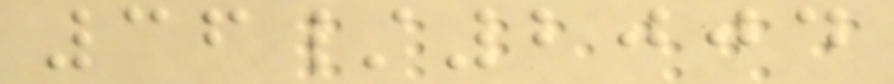36/2004
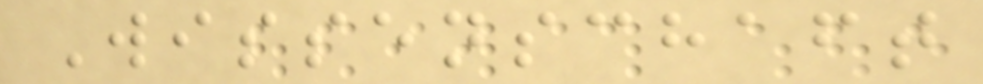Wissenschaft
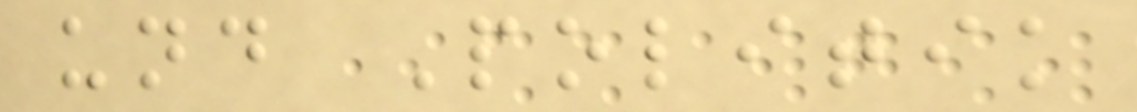und Politik
